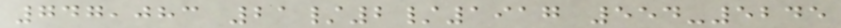747,083 21/2/1917 554-5245
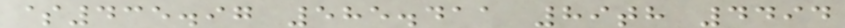$435.97 585.411 89th 4494
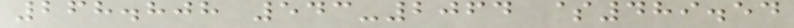268.808 543-2064 $489.54
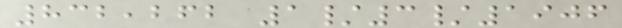832,262 1/3/1906
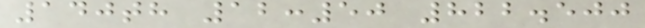140th 12:50 822.500
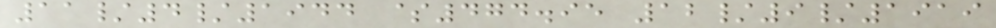11/4/1944 $474.95 12/9/1919
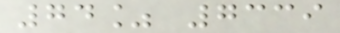74% 7339
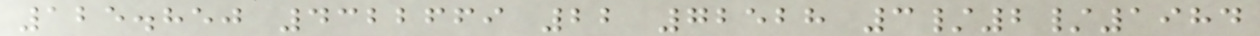125.850 4322669 22 72528 3/2/1984
